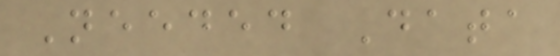Needed Data
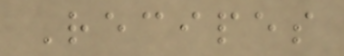Recipes
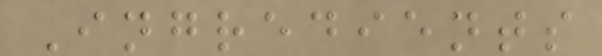Ingredients
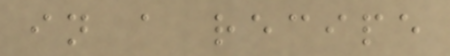in a recipe
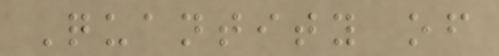Quantity of
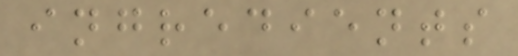ingredients
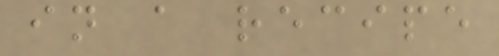in a recipe
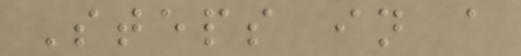Steps in a
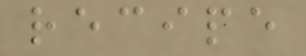recipe
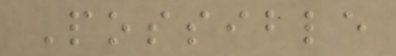Possible
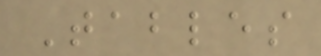Tables
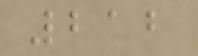212
